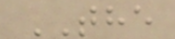THE
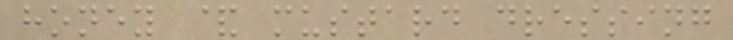honey & mustard dressing
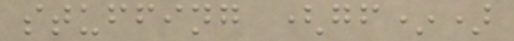stuffing (gf*)
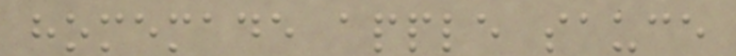homemade apple sauce
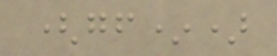(gf*)
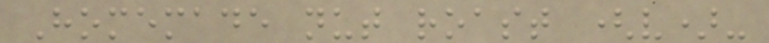Homemade nut roast (v)-
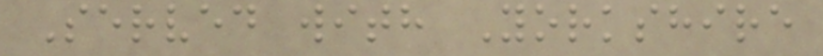Served with Yorkshire
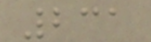231
